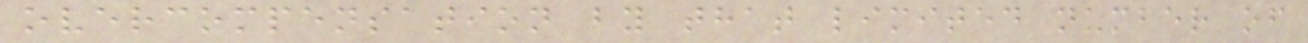overcompensation by that limited number of
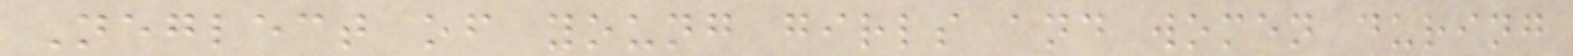Neglect of young girls and women during
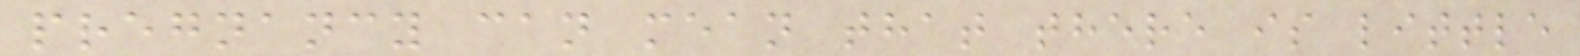pregnancy can mean that there is little
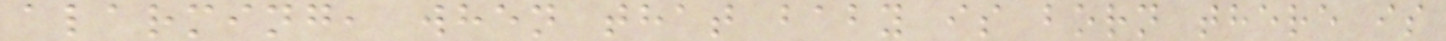alarming, when that baby is born there is
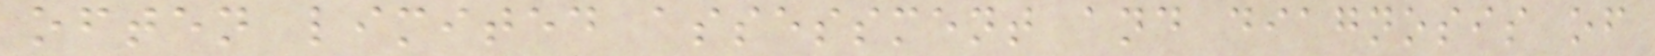often limited assessment and diagnosis of
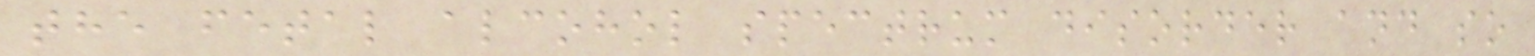the fetal alcohol spectrum disorder and so
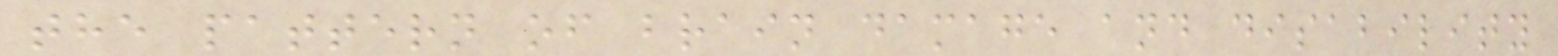the pattern of brain damage and disability
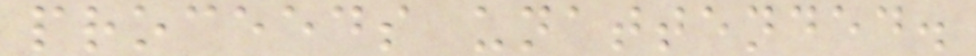proceeds unattended.
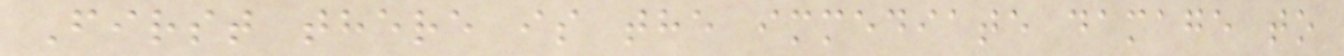First there is the immediate damage to
